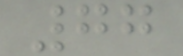77
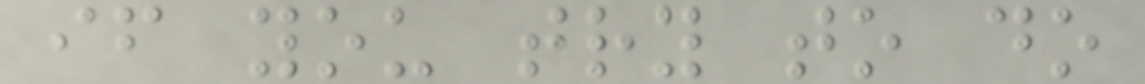if you try to do
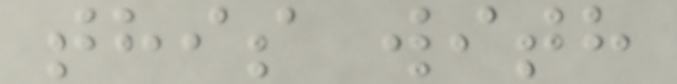this with
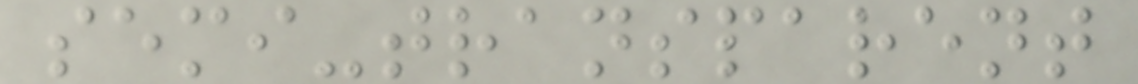semi-transparent
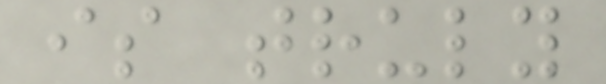is truly
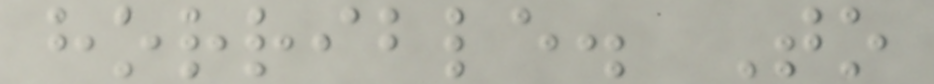horrible. To
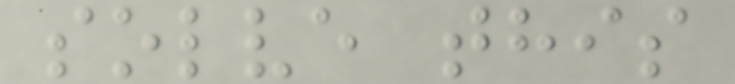solve this
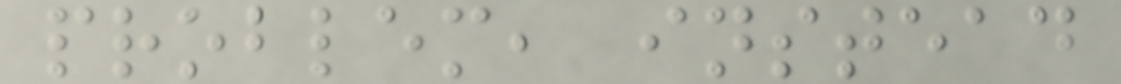problem, instead
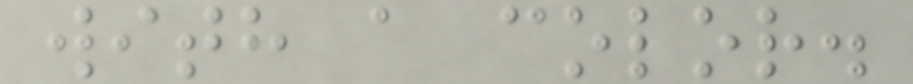with a color.
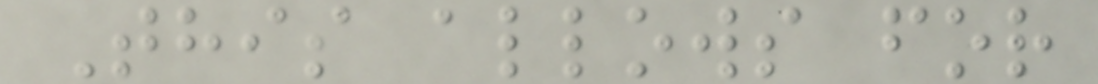This allows for
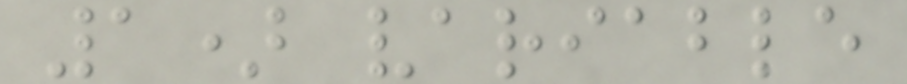1) variable
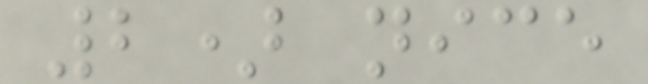2) nice
